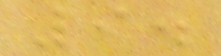9.
